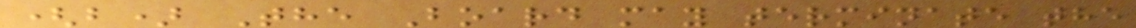(b) The Board may terminate the
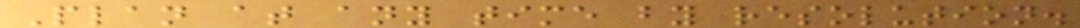Plan at any time by resolution.
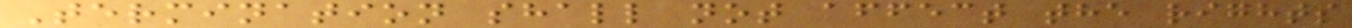Termination shall not affect the rights
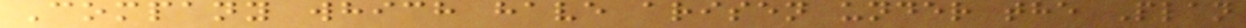Company which have arisen under the Plan
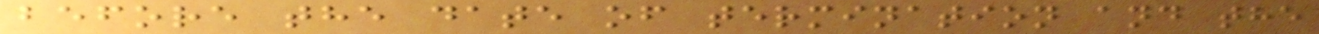before the date of termination and the
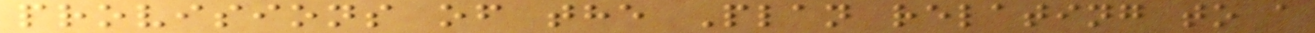provisions of the Plan relating to a
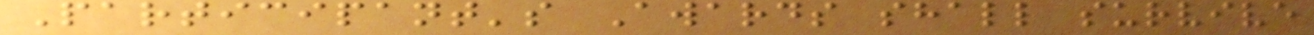Participant's Awards shall survive
